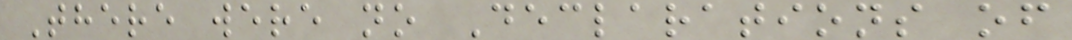There were no Declarations of
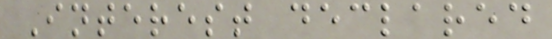Interest declared
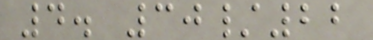4. 30/22
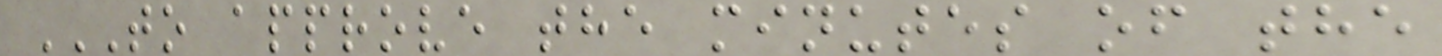TO APPROVE THE MINUTES OF THE
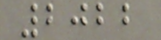2022
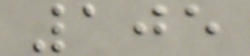105
